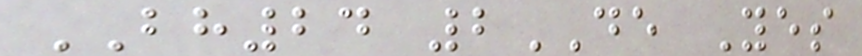BH24 2DE Yes
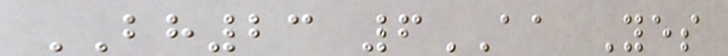BH23 6AA Yes
